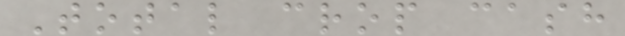Total crop cash
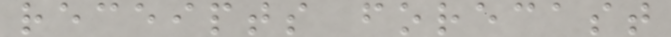receipts forecast
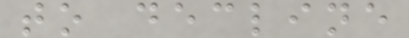to decline
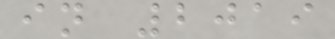in 2019
